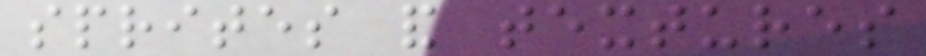sprites and textures
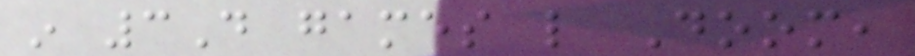in 3D games like Doom,
